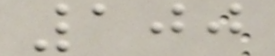100
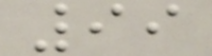99
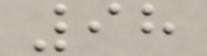98
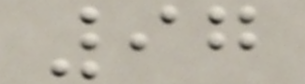97
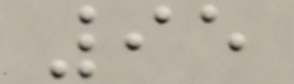95
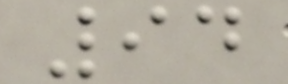94
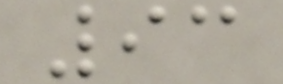93
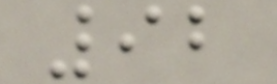92
